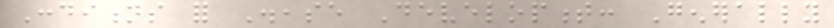Conditions for Disease Development: Generally
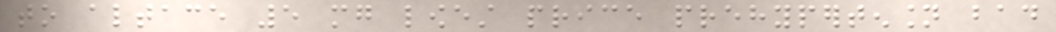to altace 5 mg lowest price prehypertension bad
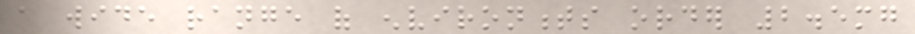a wide range of environments order 2.5mg
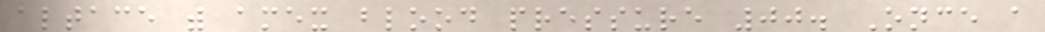altace with amex blood pressure 00. Once a
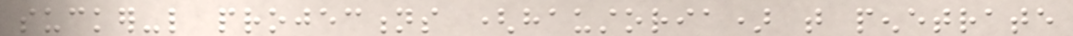sucker-like projections (haustoria) that penetrate
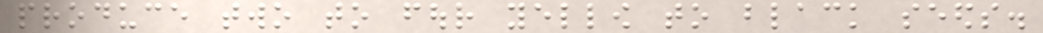produce two to four yellow to black seeds.
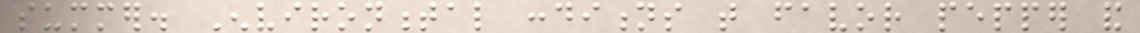summer. Environmental conditions that favor pepper and
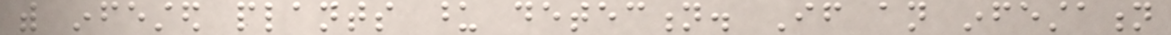with infested plants upon detection. If an infestation
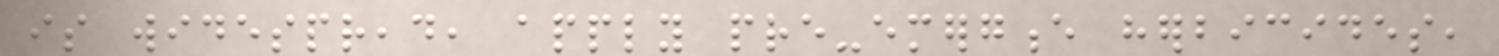is widespread, apply pre-emergence herbicides,
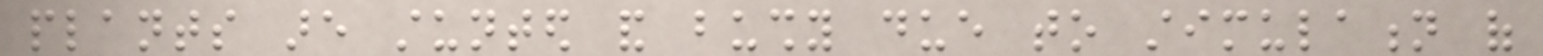plants are stunted and bushy due to stimulation of
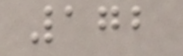172
